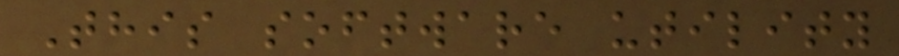This software utility
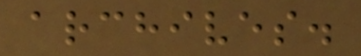archives.
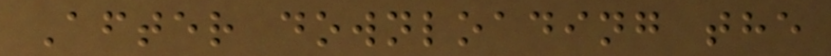After downloading the
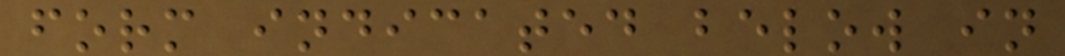form indicated below in
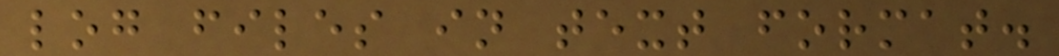log files in text format.
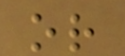or
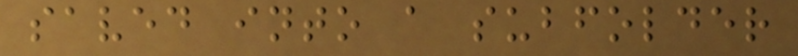saved into a subfolder
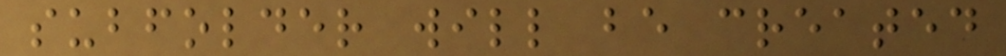subfolder will be created
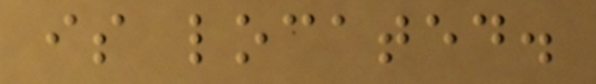is located.
